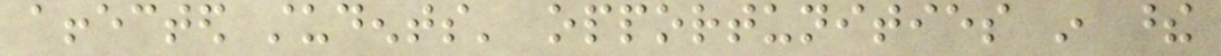affected students' opportunities in these
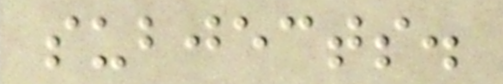subjects.
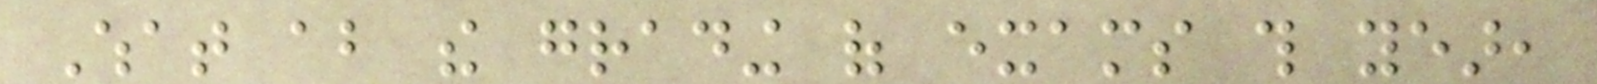What about the grading of exams this year,
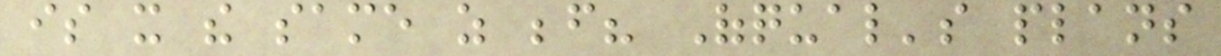is it the same as before? Ofqual's plans
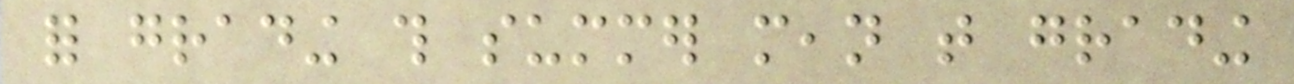for grading this summer mean that grading
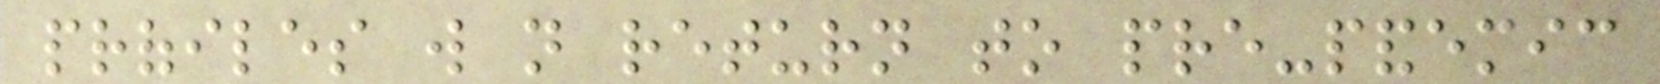profiles will not return to pre-pandemic
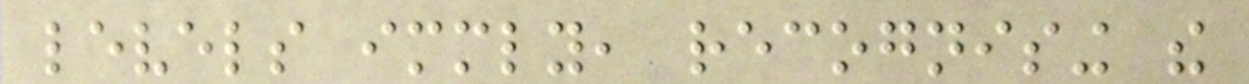levels immediately, recognising the
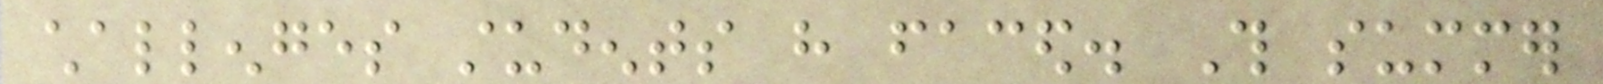challenges students have faced. This summer
